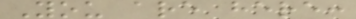You are here:
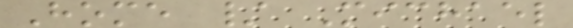Home / Michael
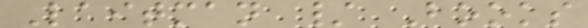Laitman / Books
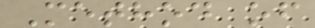Method of
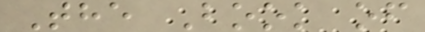The Book of
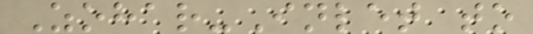Zohar-Inlet to
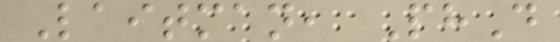Laitman, PhD
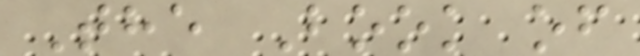The Book of
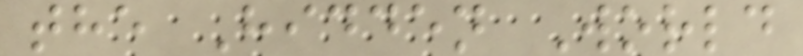the Hidden World
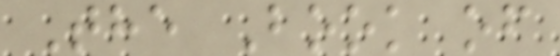The Book of
